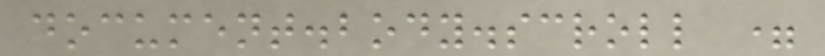document.body.scroll =
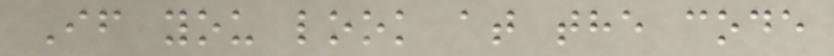If you look at the code
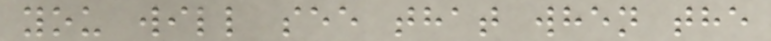you will see that when the
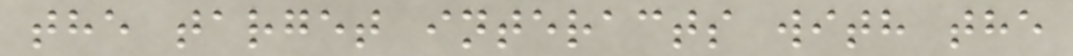the target interacts with the
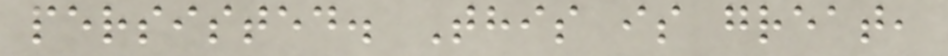persisted. This is great,
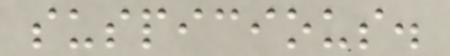suspicious.
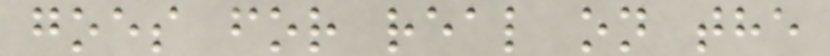goes for real on the
